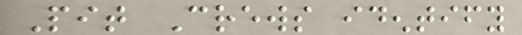Pit Crews identify
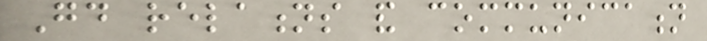Good relations and communication
